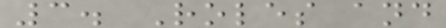3. Roles and
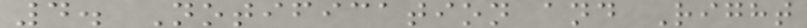4. Notification and Right
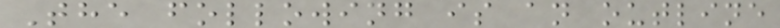The following is an outline
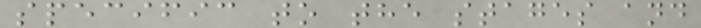specific to the stages and
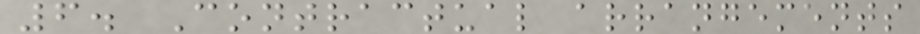6. Contractual arrangements
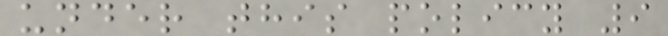under this policy 9
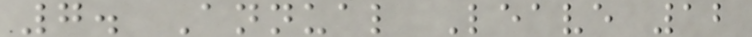7. Annual Leave 12
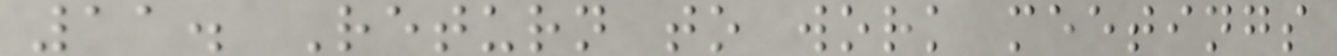11. Return to work meetings
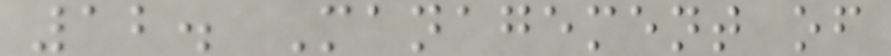12. Management of
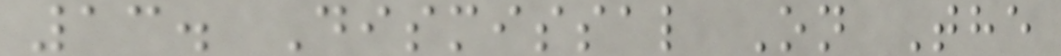13. Dismissal On The
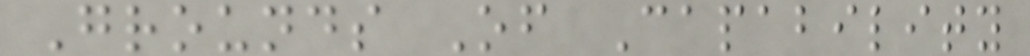Grounds Of Capability
